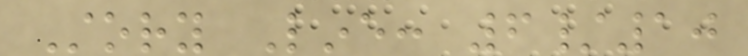Story Line: 6/10
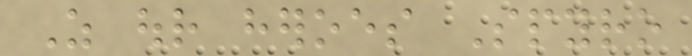As our heroes Spyro
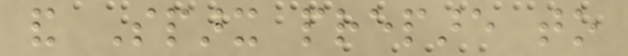and Sparx prepare to
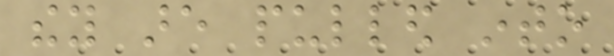they are pulled into
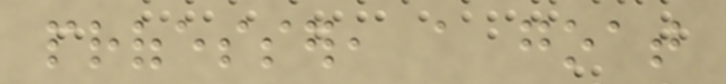professer, a goat
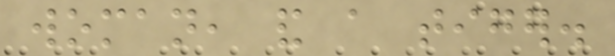woman, and a tiger.
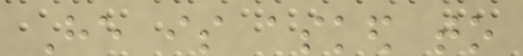He is asked to
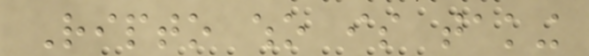Ripto who is taking
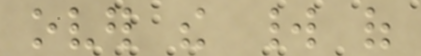over the world of
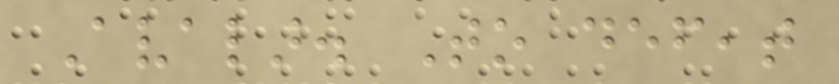Avalar. To defeat
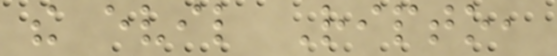the evil Ripto,
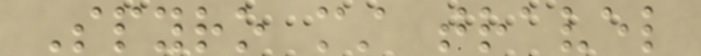Spyro must travel
